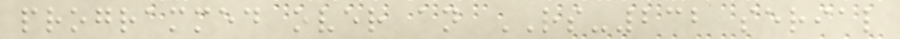programmed over an RS-232 serial
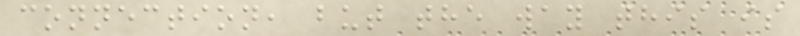connection, but the way this is
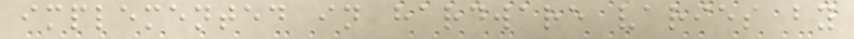implemented in hardware varies by
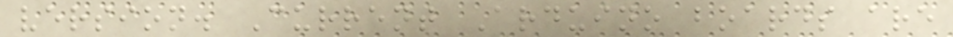version. Current Arduino boards are
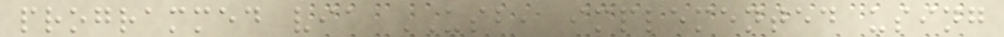programmed via USB, implemented using
